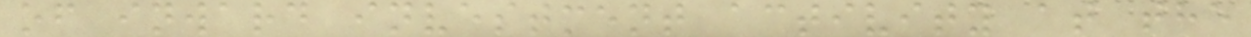of inward investment activity at the
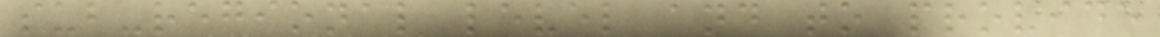sub-regional level and to provide
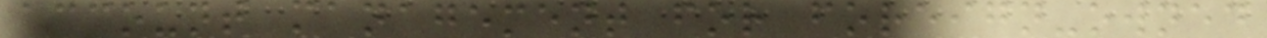account management for foreign-owned
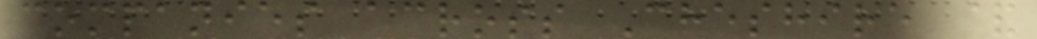companies across Cheshire &
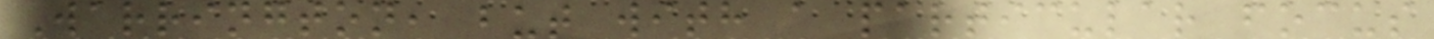Warrington, but with a particular focus
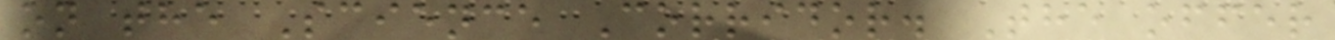on the Science Corridor. The offer
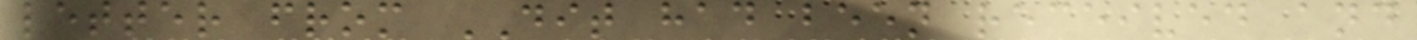letter from DIT had been received and
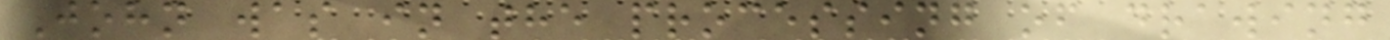John was in the processing of drawing
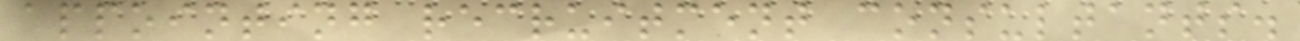appointing recruitment consultants.
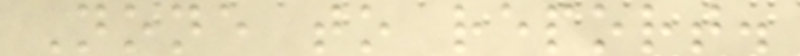None to report.
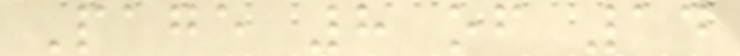Page 8 of 14
